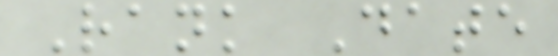Rank Date
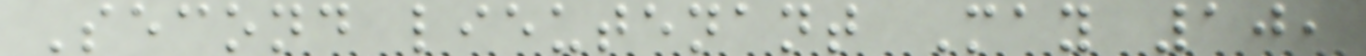Second lieutenant May 10,
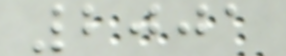2001
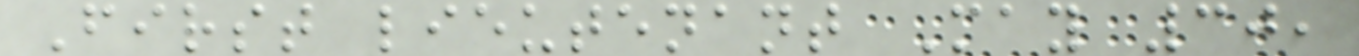First lieutenant May 30,
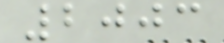2003
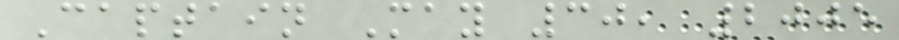Captain May 30, 2005
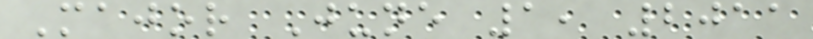Major June 1, 2011
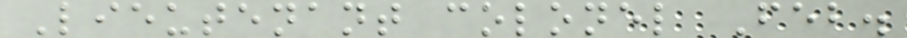Lieutenant colonel Feb.
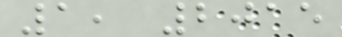1, 2015
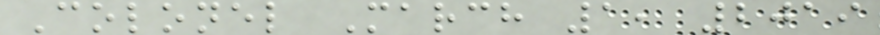Colonel March 1, 2019
